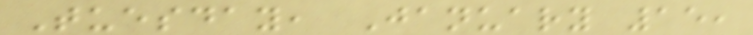Tuesday, January 15,
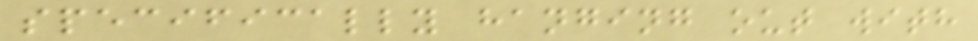specifically hanging out with
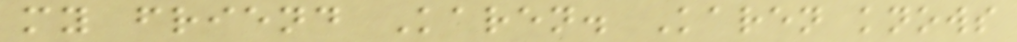my friend Karen. Karen knows
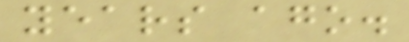years ago.
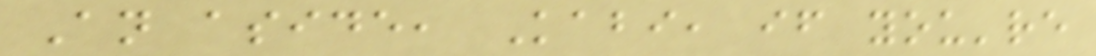An aside, Kabi, if you're
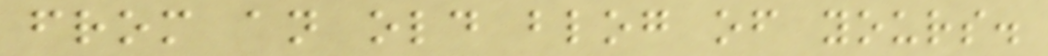from an old blog of yours.
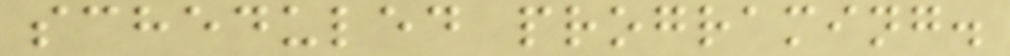scheduled programing.
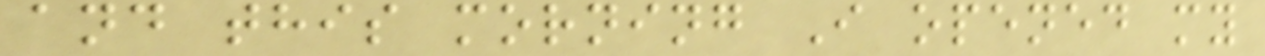and this morning I opened my
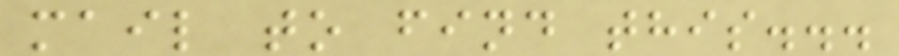mail to find this...
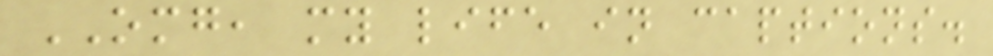OMG, my life in captions.
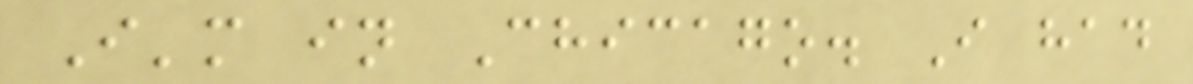I'm in Chicago. I had
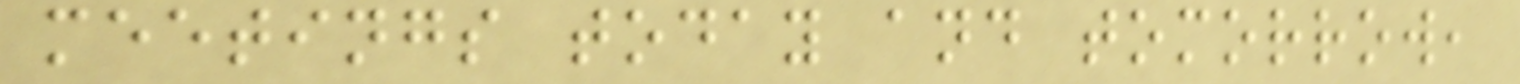meetings today and tomorrow,
